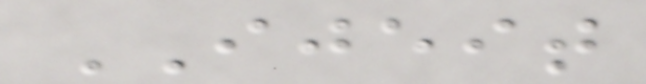IJEIT
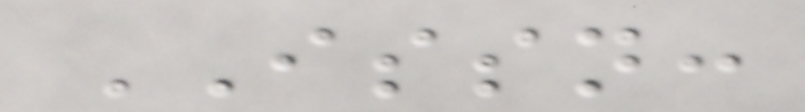ISSN:
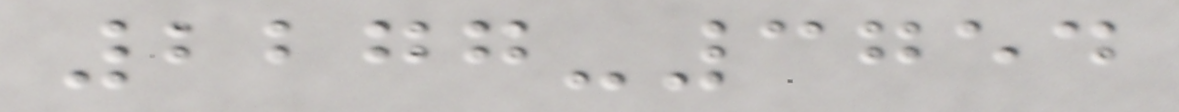2277-3754
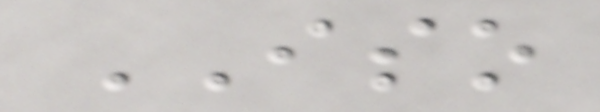ISO
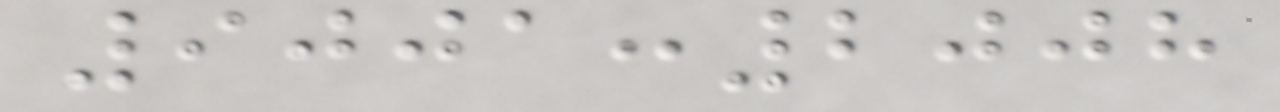9001:2008
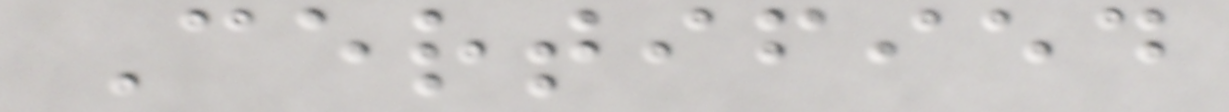Certified
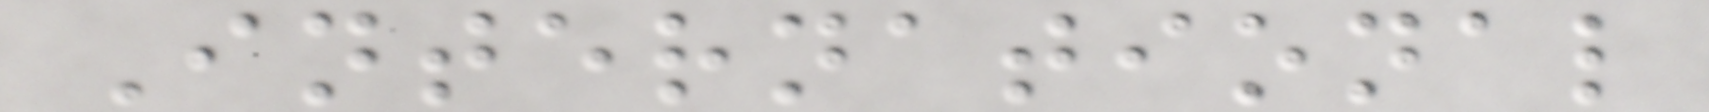International
